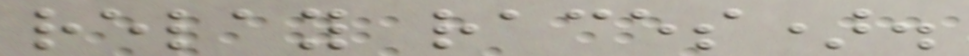relay races).
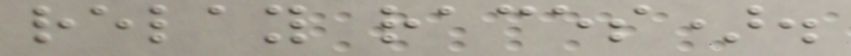relay races).
